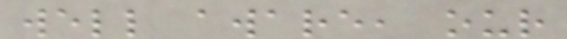well aware, our
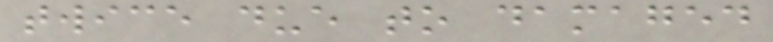twice due to damaged
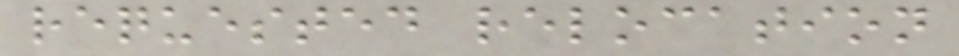requested relocation
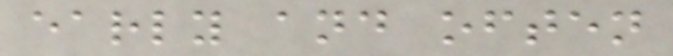early and often
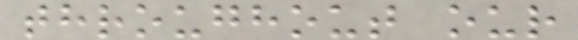throughout our
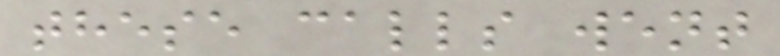these calls went
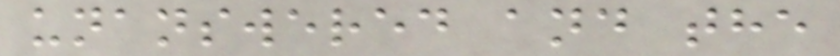unanswered and the
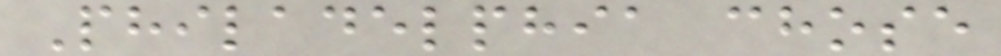Philadelphia chose
